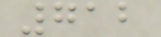712
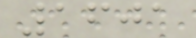1601
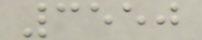3550
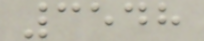3548
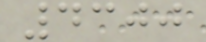4300
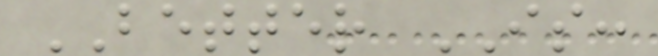BETTER IS:
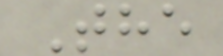The
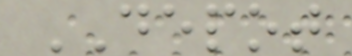DEPOT
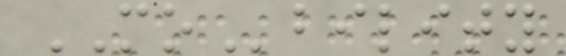MObility
